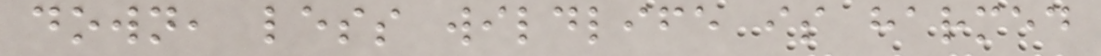down, less wildlife is harmed
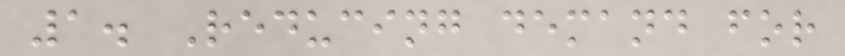1. Reducing demand for
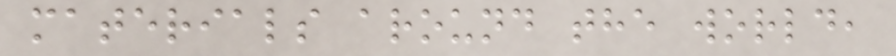materials around the world,
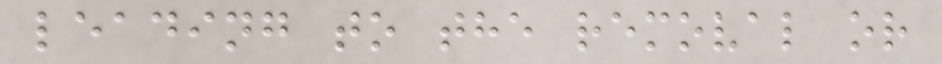leading to the removal or
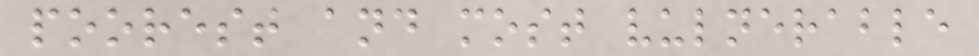poorest and most vulnerable
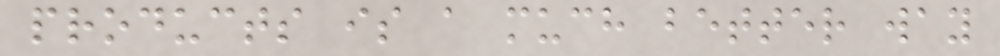products is a much better way
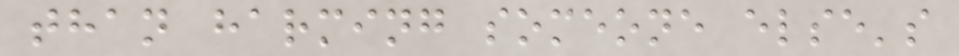than harming someone else's
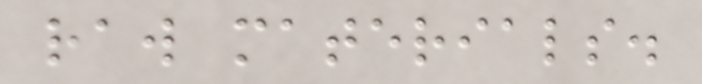raw materials.
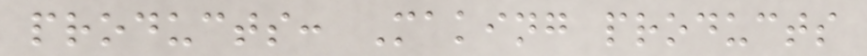products: Making products
